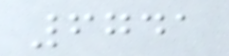6741
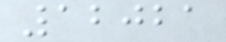12021
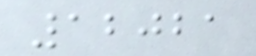12021
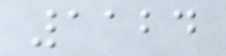1124
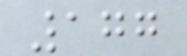177
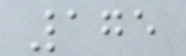175
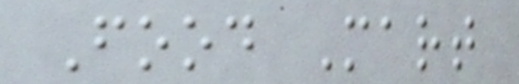Food Mart
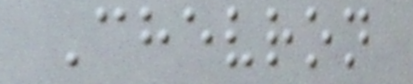Chevron
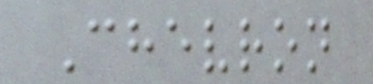Chevron
